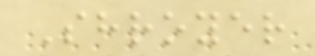Shroyer
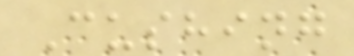Cushing
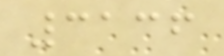3136
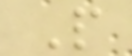P
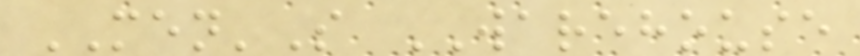MEN'S WAREHOUSE
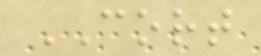CORT
